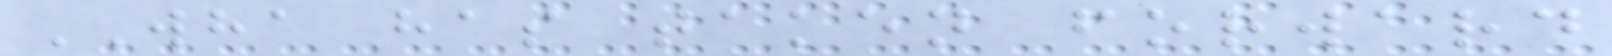WHA has taken forward
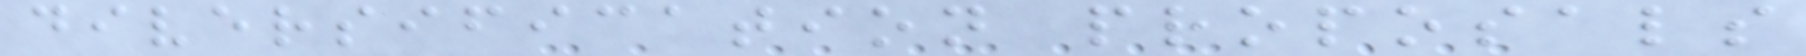diversification proposals
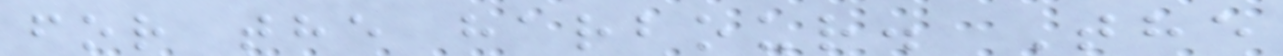for the harbour. The
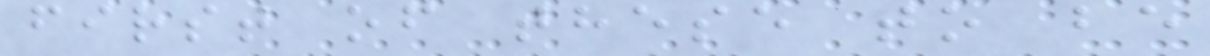first of these to be
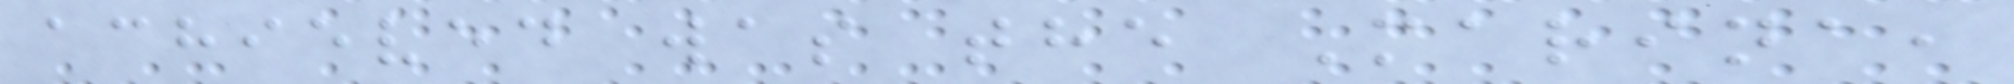achieved was the Marina,
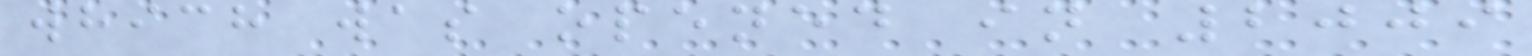which was opened in 2009
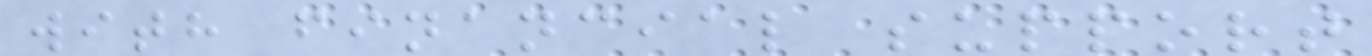with financial support
